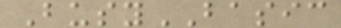BusyBASIC
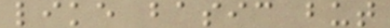like basic but
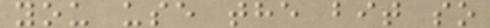you use the bit so
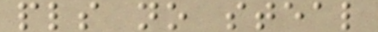pls no steal
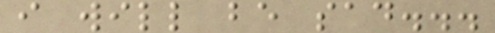i will be sad...
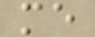me
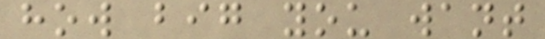how big you want
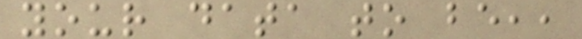your data to be,,
